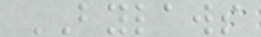BYLAWS
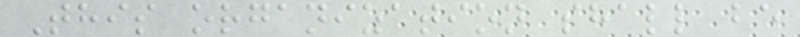This organization shall be
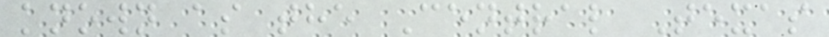known as the Central Texas
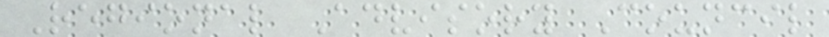Regional Advisory Council
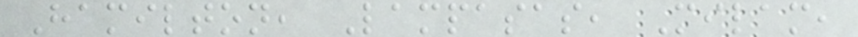Hamilton, Lampasas, Milam,
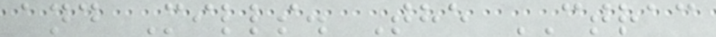and Mills. The CTRAC
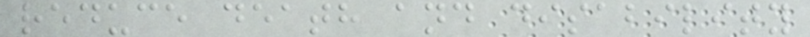reduce death and disability
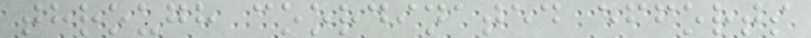through coordinated efforts
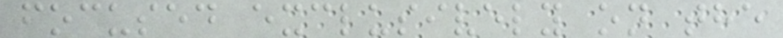focused exclusively on the
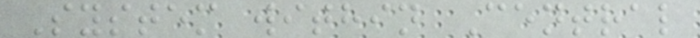System within Central
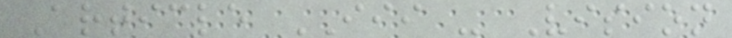Article III - Vision
